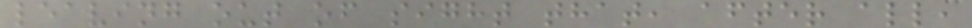leaving out of sight that, after all,
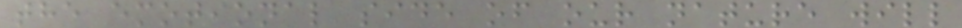the emotional side of our nature will
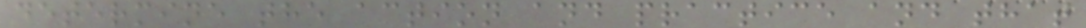determine the action and practice and that
